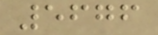5676
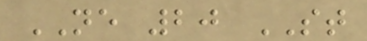NE 20 ST
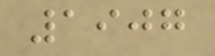1907
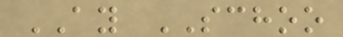AY SCHOO
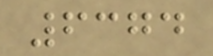6374
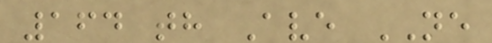164 th Ave NE
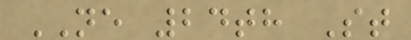NE 24th St
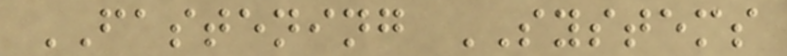FASTENING SYSTEMS
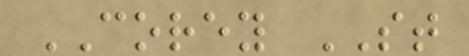COREY ST
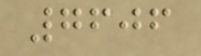7606
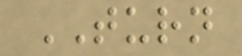TURN
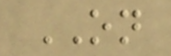ON
